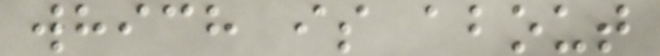which is about
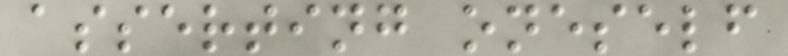asserting oneself
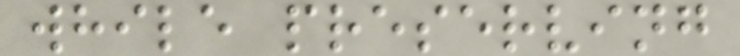while preserving
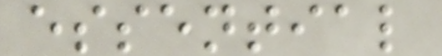essential
